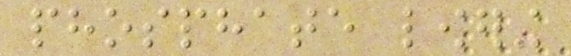phosphate lowering
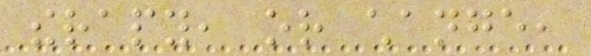therapy, or change,
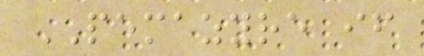PEMAZYRE if
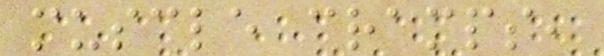muscle cramps,
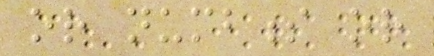or numbness or
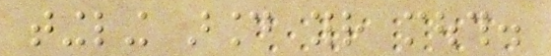tingling around your mouth.
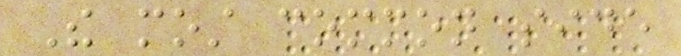The most common side
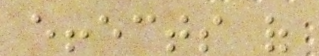effects of
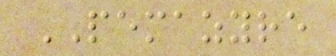PEMAZYRE
